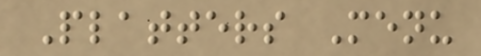Platters Menu
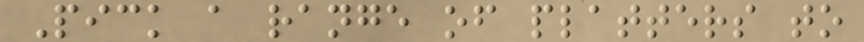Pick a range of platters to
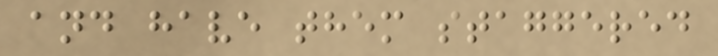and have them staggered
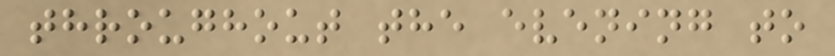throughout the evening to
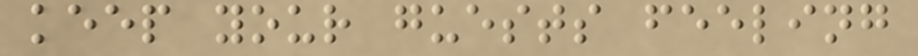keep your guests feeling
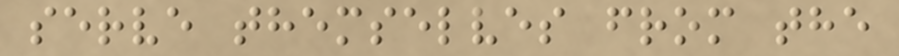serve themselves from the
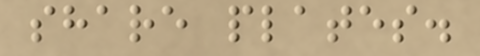share plates.
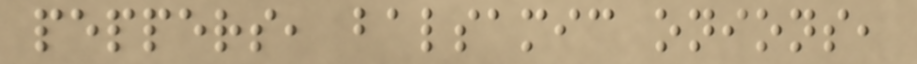peppers, balsamic onions,
